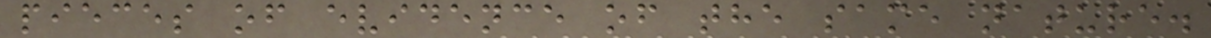pieces of evidence of the same nature.
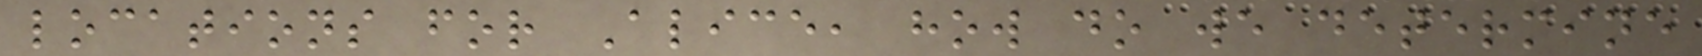locations for Alice, how do we determine
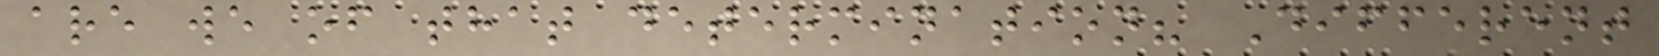are we of that determination? Different
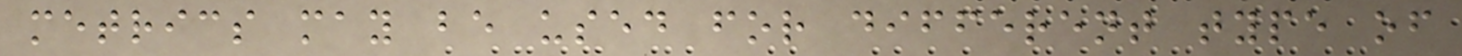metrics may be used for different type of
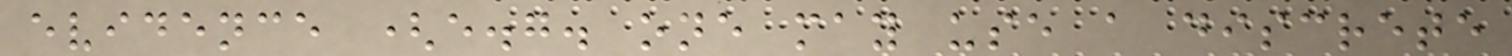evidence (e.g. one may use a discrete
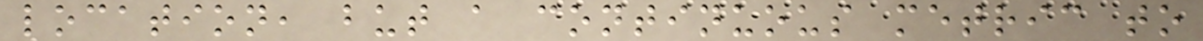location, but a continuous metric to
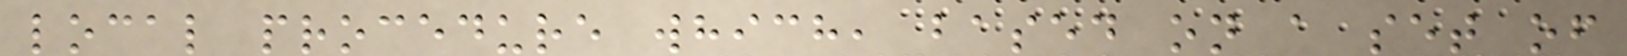local procedure which, based on a set of
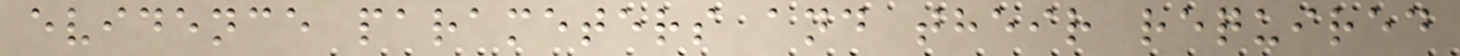evidence parameters and their required
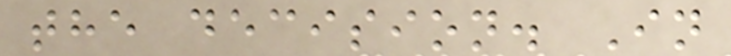the decision. In
